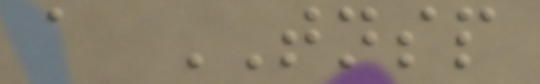a TNSP
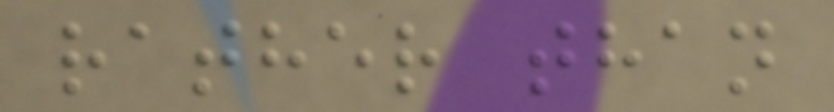rather than
